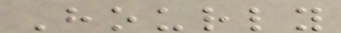Hourly
